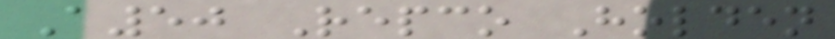A50 Repco Holden
